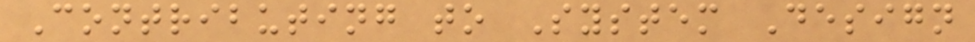Contributing to System Design
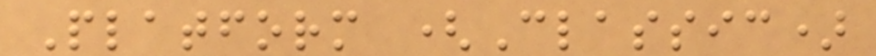Platform (Classic)
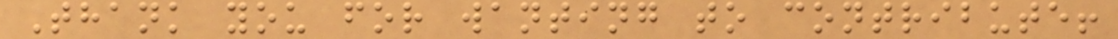Thank you for wanting to contribute!
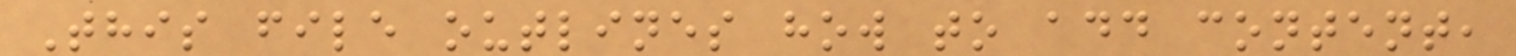This file outlines how to add content,
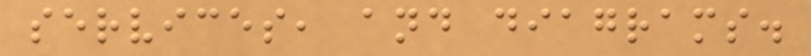services, and diagrams.
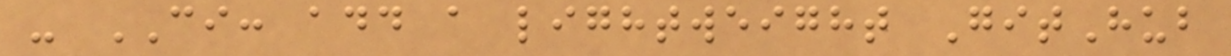- CI: add a lightweight GitHub
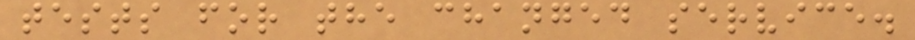tests for the changed service.
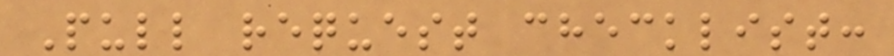Pull request checklist:
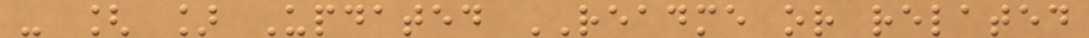- [ ] Updated README or related
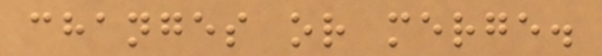changes or merge.
